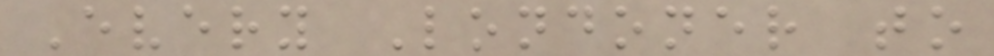Every Londoner to
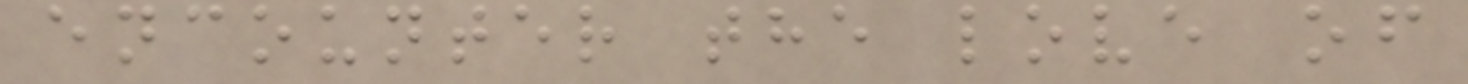encounter the love of
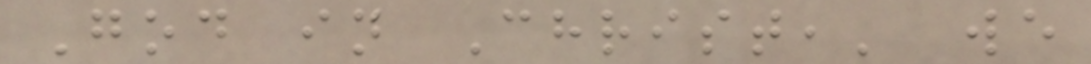God in Christ,' we
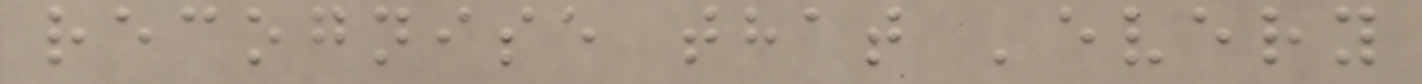recognise that 'every
